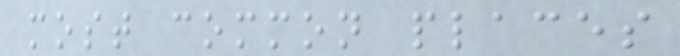most common places
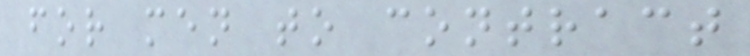for men to contract
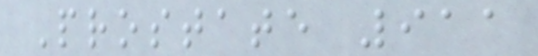Prostate 911
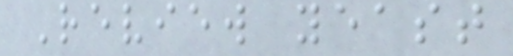Review yeast
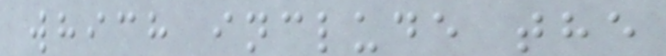which include the
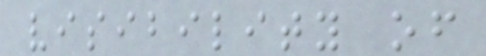visibility of
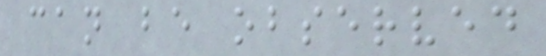can be observed
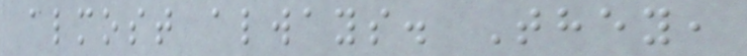almost always. They,
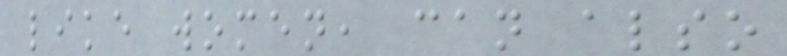like women, can also
